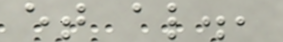et al.,
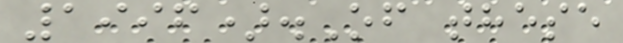1996).Of these
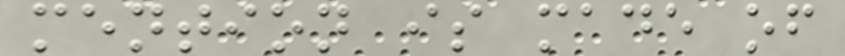mention is made of
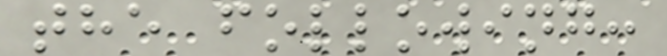the following:
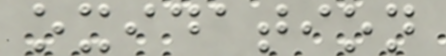oxidation
